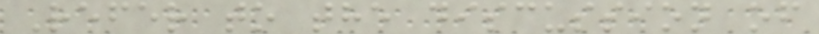Refer to the discussion of
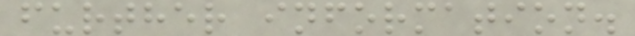further information.
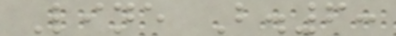Line B.6:
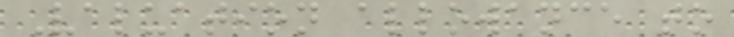Valuation allowance to
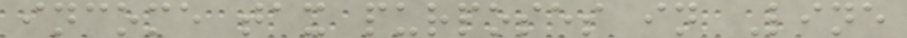income tax purposes in Line
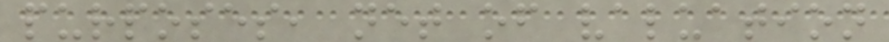purposes, net of valuation
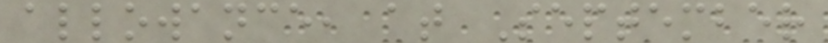allowance, at September
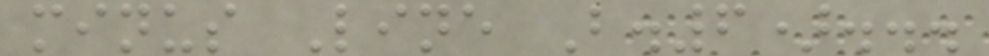minus Line B.6)...
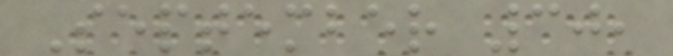September 30,
